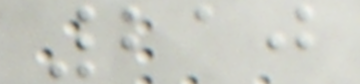210
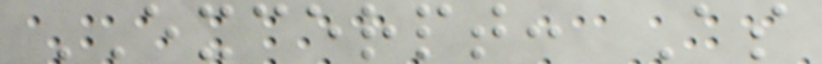EXCERPT: As
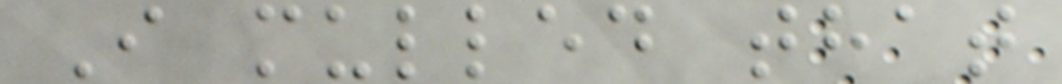I mulled that
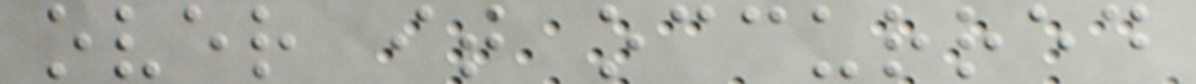over it occurred
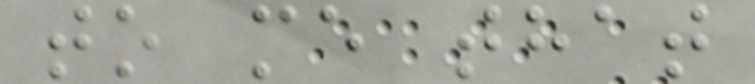to me that
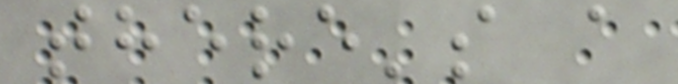there's a
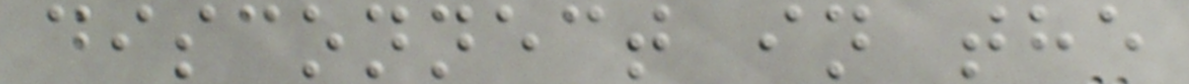disconnect in the
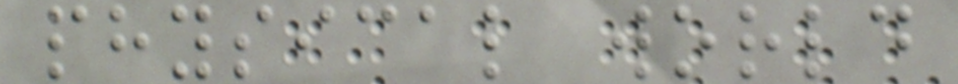physical world
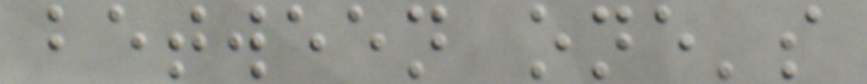between one's
